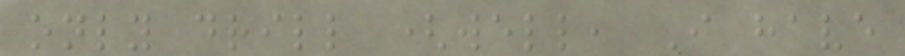only drill (well, I have
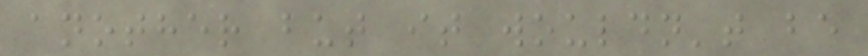another but it wouldn't be
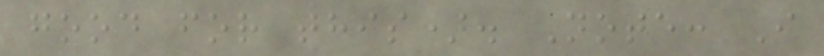good for this). Note: I
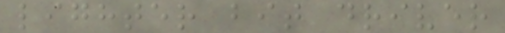lighter bit driver
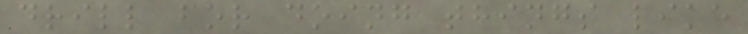drill for doing things like
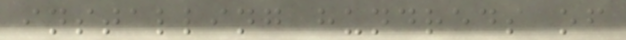installing hundreds of
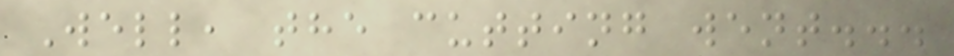Well, the cutting went...
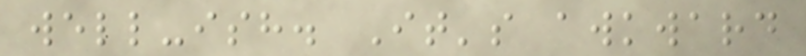well-ish. It's awkward
